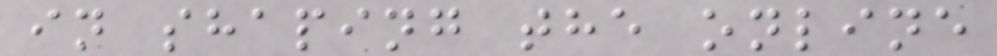in shaping the online
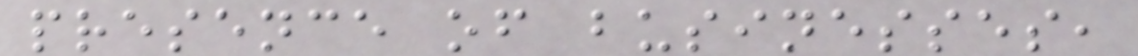presence of businesses,
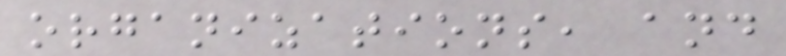organizations, and
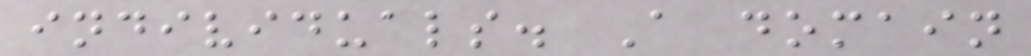individuals. A domain
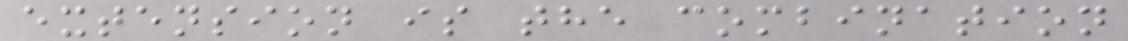extension is the combination
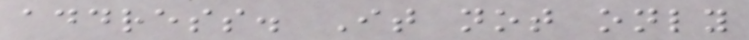address. It not only
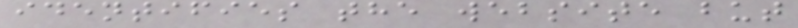identifies the website but
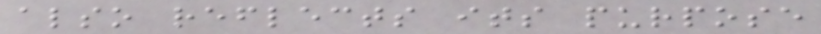also reflects its purpose
